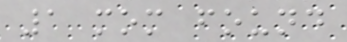1 mom found
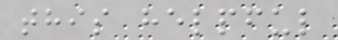this helpful
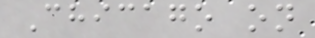Chicago on
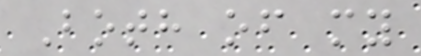Both of my
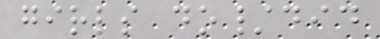girls do/did
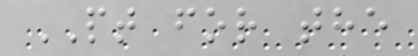PT for the
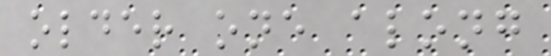older one along
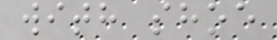with shoe
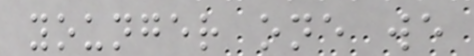younger one we
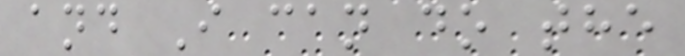and I can do the
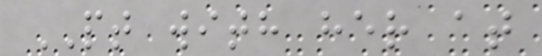PT with her at
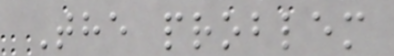The problem
